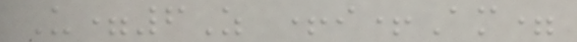U=6Z +i+Am=
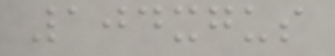104xgus
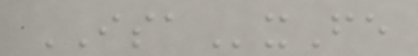ISAxFe
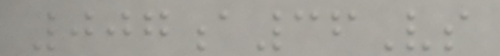007a36Vs
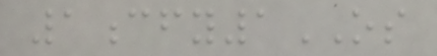1cfy1OS
